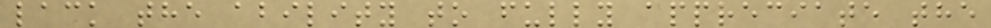lack the ability to fully appreciate the
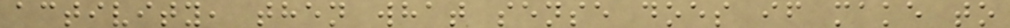activity, then what sense does if make to
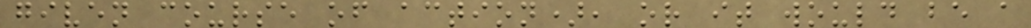given course of action), or it would be a
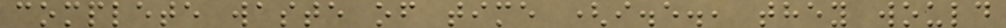complete waste of time (i.e., they would
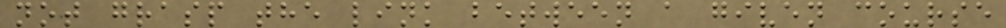not grasp the link between a given course
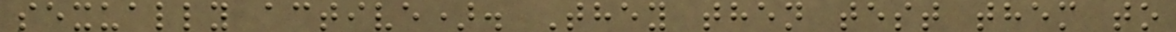sexually active). They then test them to
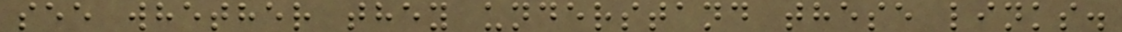see whether they understand these links.
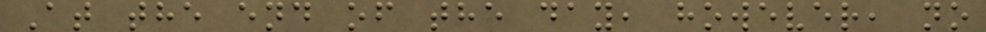At the end of the day, however, no
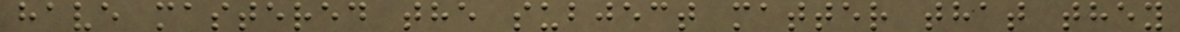have mastered the subject matter that they
